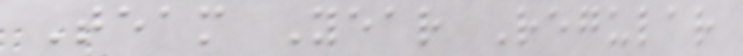Team Year Regular
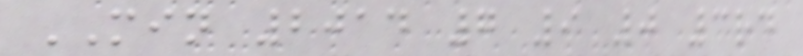MIN 2014 7 9 0 3rd
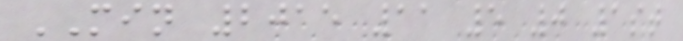MIN 2015 11 5 0 1st
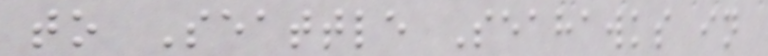to Seattle Seahawks in
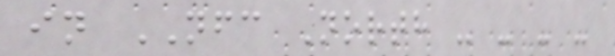in NFC North - - - -
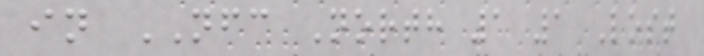in NFC North 1 1 Lost
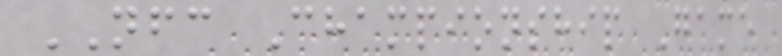NFC Championship Game
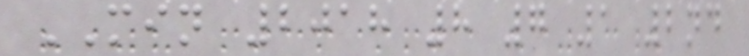MIN 2018 8 7 1 2nd
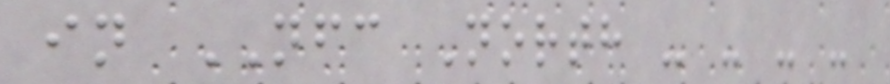in NFC North - - - -
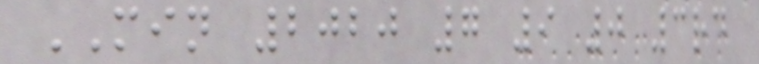MIN 2020 7 9 0 3rd
